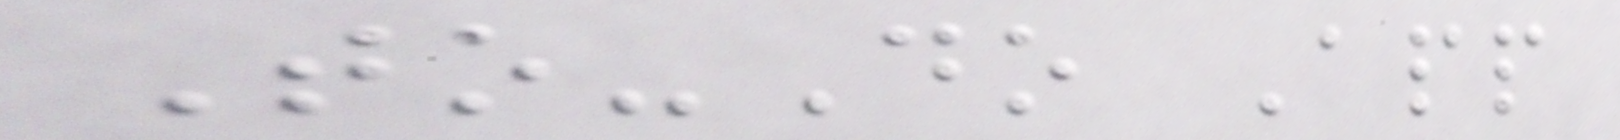To-Do App
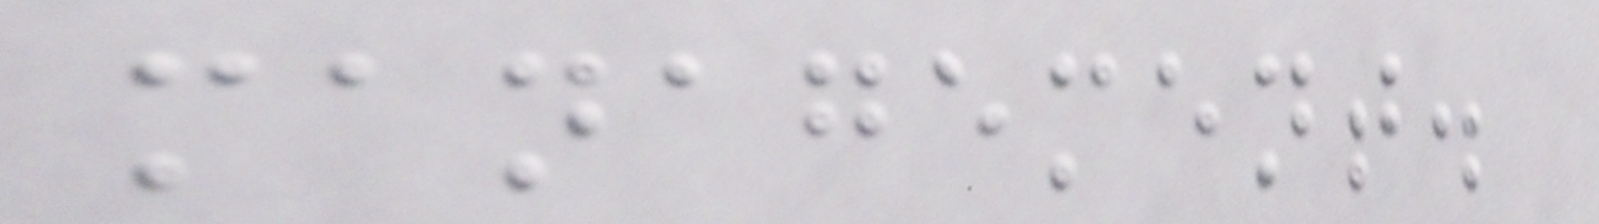management.
